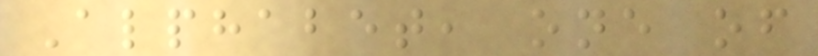Alphabet, one of
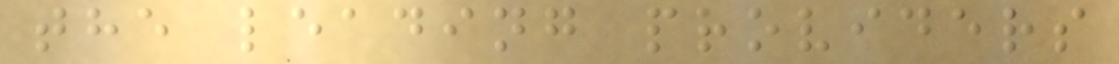the leading providers
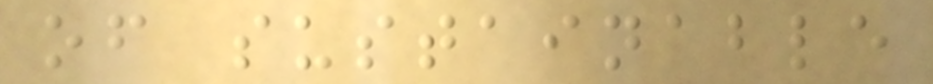of sustainable
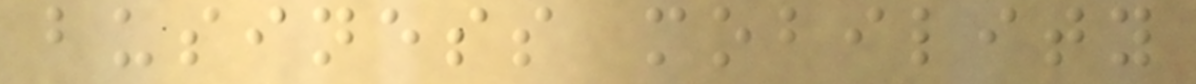business mobility
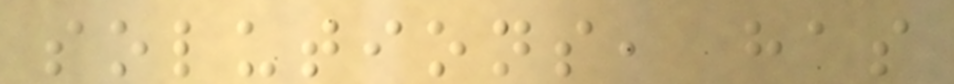solutions, has
